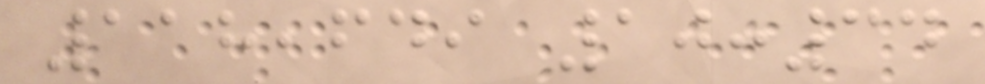118,649 10:34
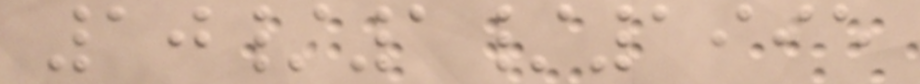10/1/1995
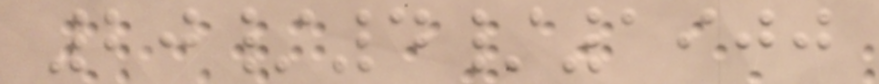20/4/1900
